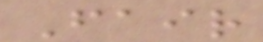Fair
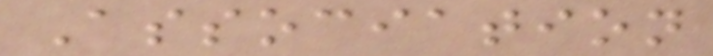Association
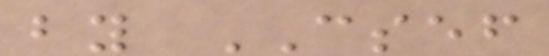by CSEF
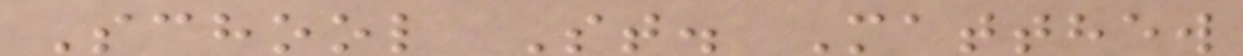School St. Matthew
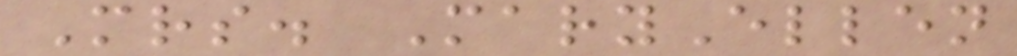Mrs. MaryEllen
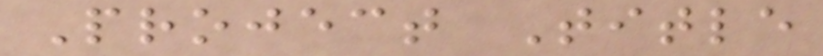Project Title
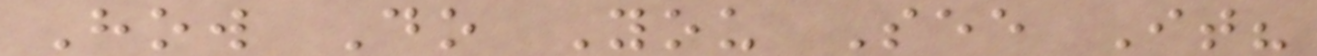How Do You See It?
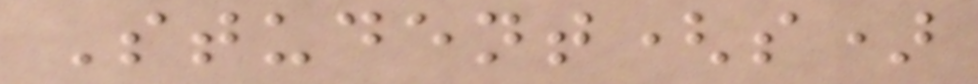Student(s)
